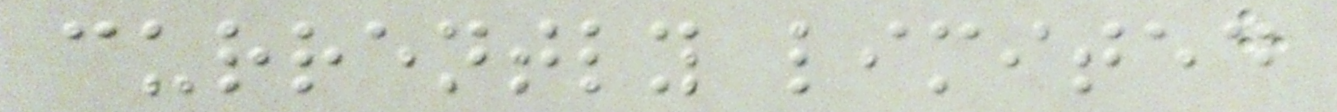currently limited
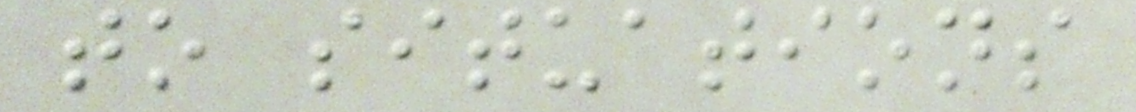to situations
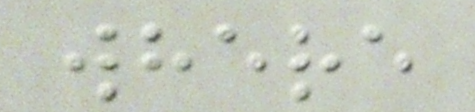where
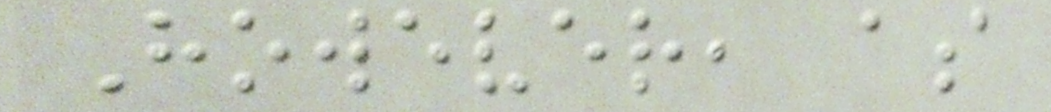However, as
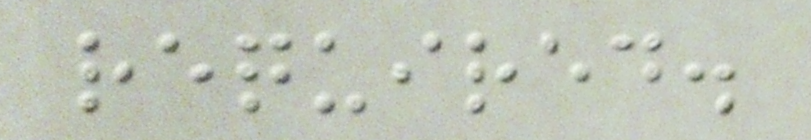required.
